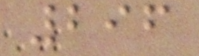296
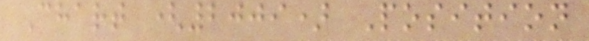Chart (2009) Position
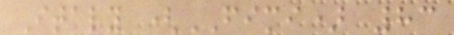Italy (FIMI) 83
